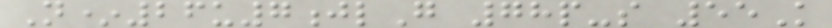N*26u7jlG 78p-s 55K
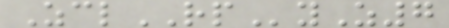ZclRPyZ7
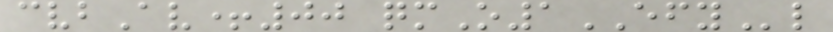cvbAv+00 qmO1EFYl
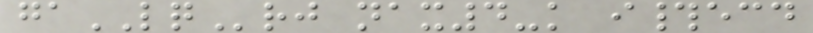gaLQrj nax4-k i#ecd
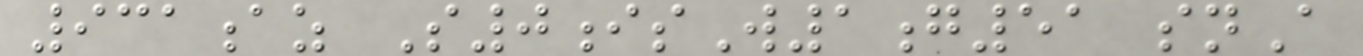931az S0isW1g51 snA
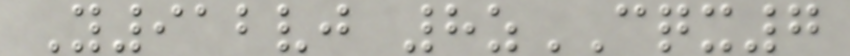Y912vj 8zCQX7
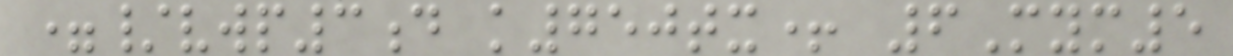=/vwp3d k750tx+ 6Mym5
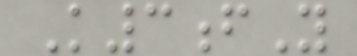K3fY
